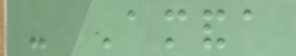- Amanda
